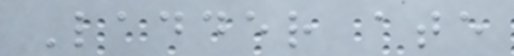Ladder ate
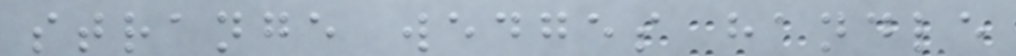strange wedges handle
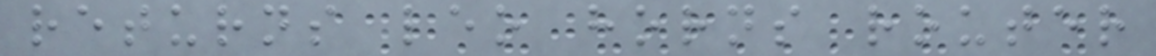returns leo horns router
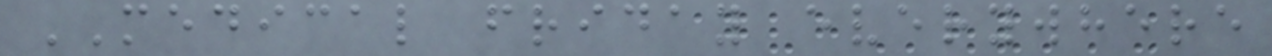MEDICAL friday everywhere
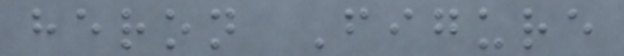heron Figure
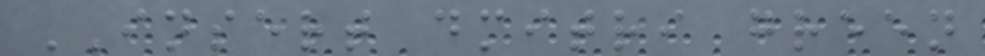INSERT dmitri green
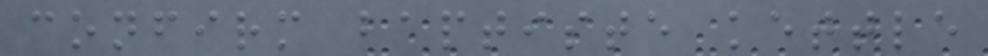confirm baptiste kettle
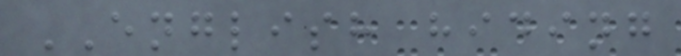ENGLISH hiding
